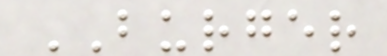BURGER
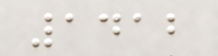1412
